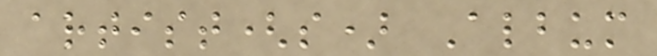artist(s) Album
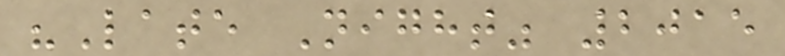"Late Night" 2015
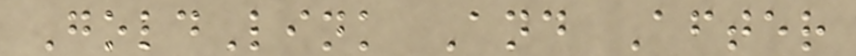GoldLink And After
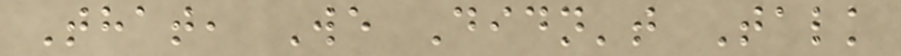That, We Didn't Talk
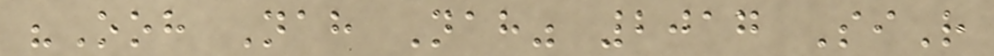"Ooh Nah Nah" 2017 SiR
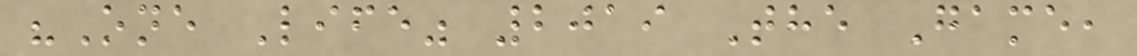"One Life" 2019 The Game,
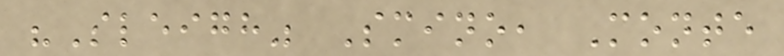"Sleigh" Smino, Monte
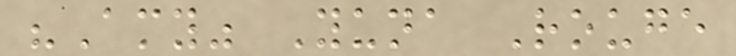"Amy" Yuna Rouge
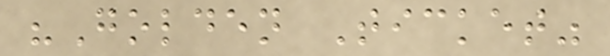"Golden Ticket"
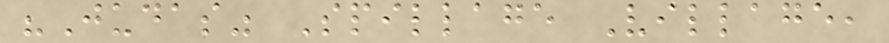"Judas" Spillage Village,
